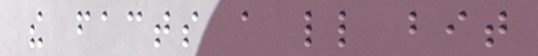the facts a little bit
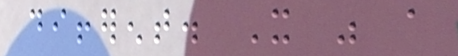different. It was a
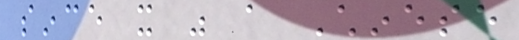since it was a Chinese
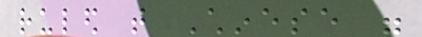ruled that Chinese were
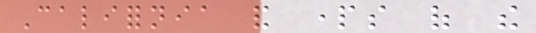California and parts of the
